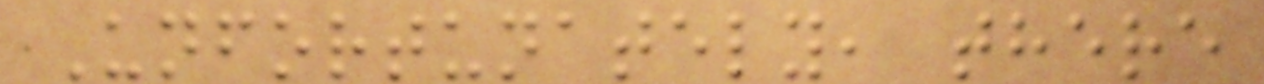Unfortunately, there
